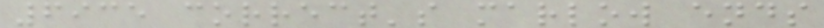6935 correct's marlow ends
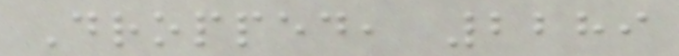Dropped, 2289
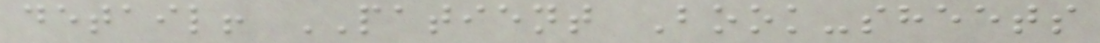detail! PATIENT Book-sheets
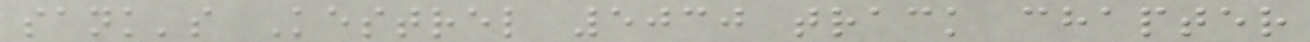sank's Kestrel 5030 track chapter
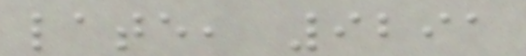late, 9291
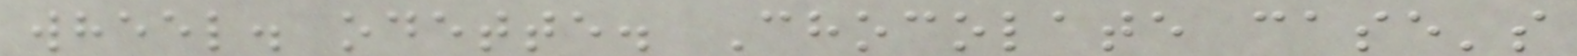wheel. odette. Chocolate case's
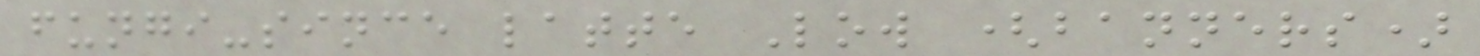fungi-since latte Low (banners)
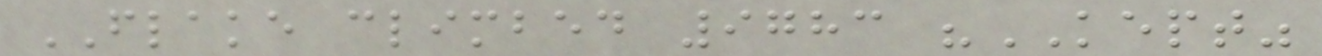FLAKE climbed 9783 "KEPT"
